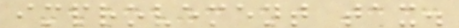improvement tax.
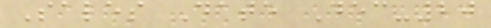Sales Date Dec-20
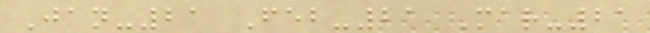Jan-21 Feb-21 Mar-21
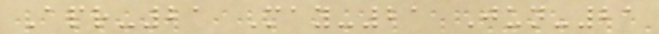Apr-21 May-21 Jun-21
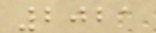2021
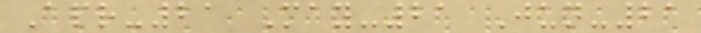Apr-21 May-21 Jun-21
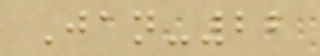Jan-22
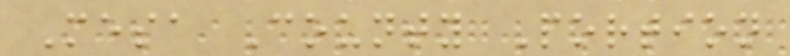Mesa County Portion
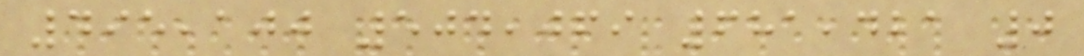495,100 504,069 681,421 0
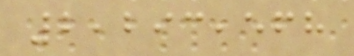2,293,568
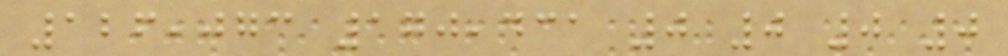126,073 170,431 0 0 0 0
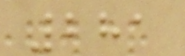281
